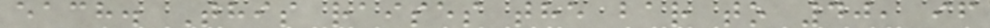each. This raises the bar to 40, if
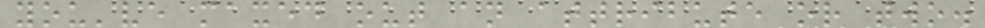you've maxed out an attribute or two.
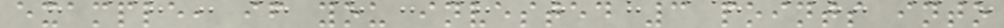example, if you invested 3 points into
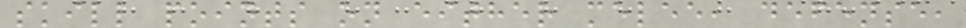skill points on either melee, defense,
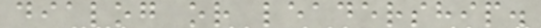dialog or leadership.
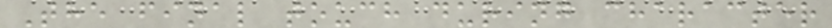The final touch during character
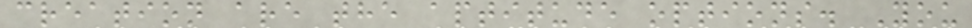creation are the aptitude options. You
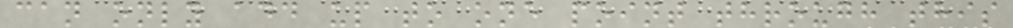can only add up to one point through this
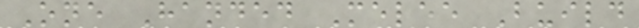One Handed Melee Build
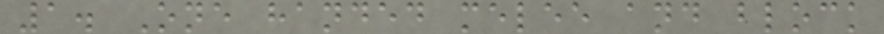1. One handed melee and block
